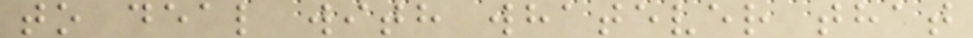to deal with whatever that
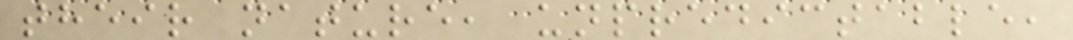their nature, unpredictable,
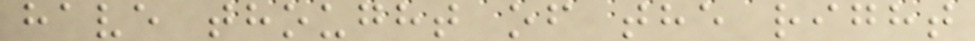have thought of the right
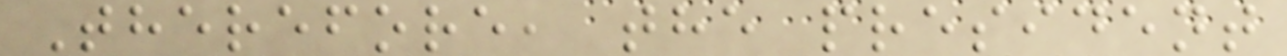Therefore, the president
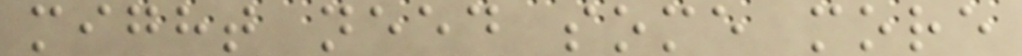might need some more
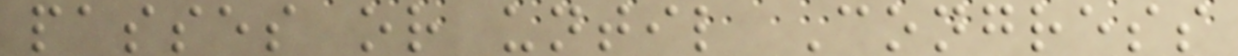passes or until Congress
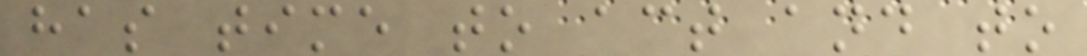has time to act and to
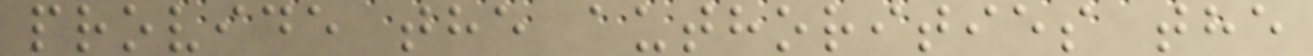provide the authorities the
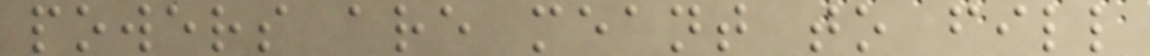powers are meant to fill
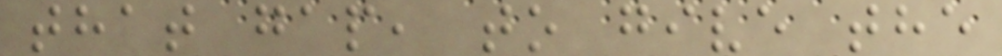that gap, to give the
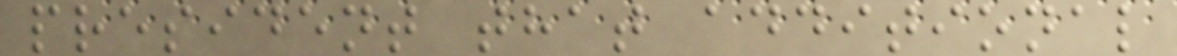president that additional
